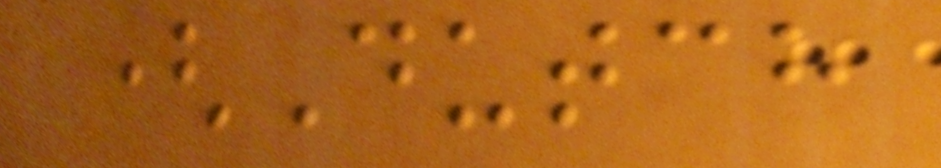(Dutch
